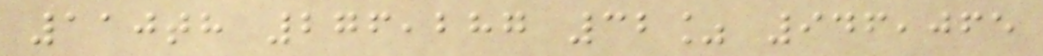110th 276,287 32% 946,065
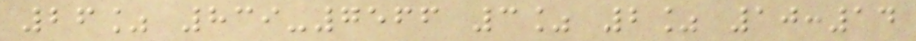26% 839-7566 3% 2% 10:14
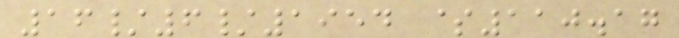16/6/1954 $110.17
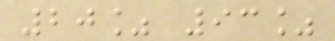20% 93%
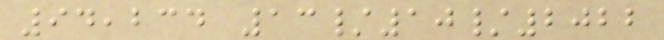94,234 13/10/2022
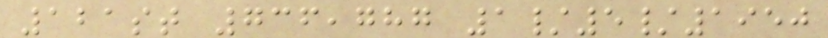121st 736,787 1/5/1950
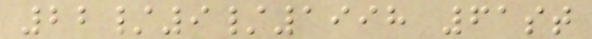22/9/1998 61st
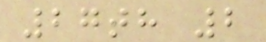27th 2
